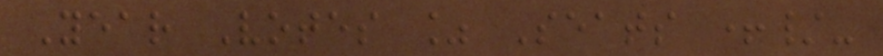Year Votes % Seats +/-
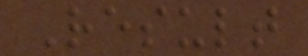Result
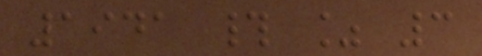1941 # % 3
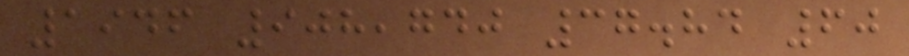1946 908,740 37.84 60
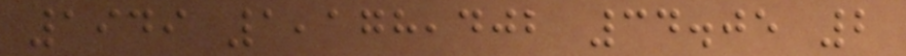1949 1,178,402 34.05 2
